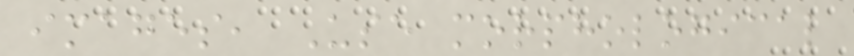images, Use morphological
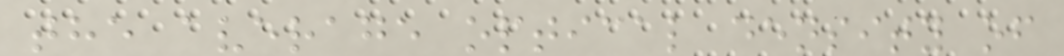the average optical density of
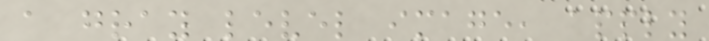a gray level image, apply
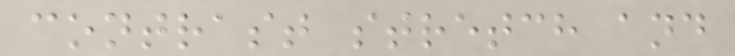contrast stretch and
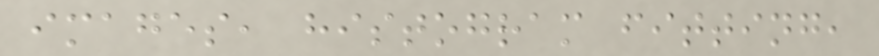images, histogram fitting,
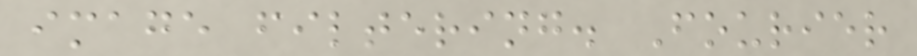image filtering. Fourier
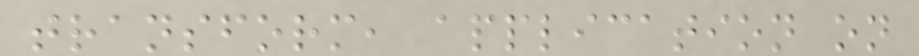transform, application on
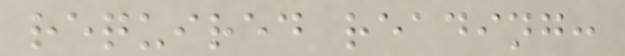required reading:
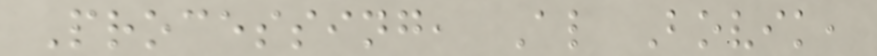Processing, Al Bovik,
